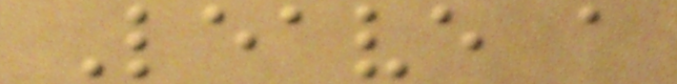Leave a
